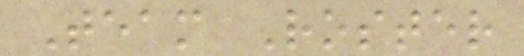Team Roster
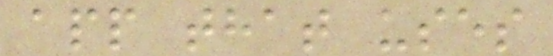app that uses
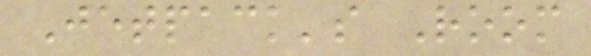Jetpack's Room
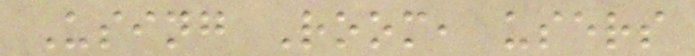Using Room, users
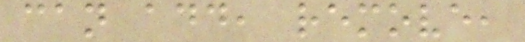can add, remove,
